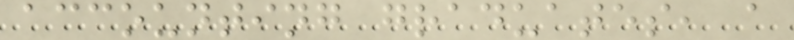accounting graduates, a
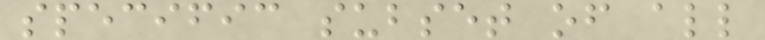specific subset of all
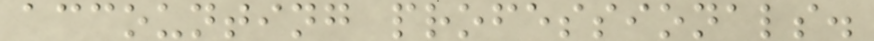accounting professionals.
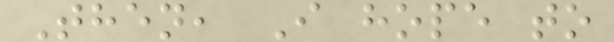Then, I hope to
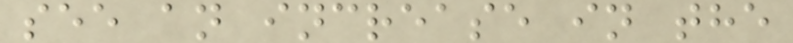see an increase in the
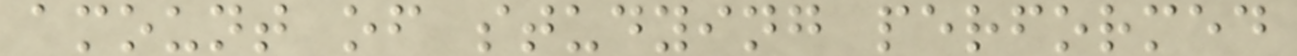amount of studying performed
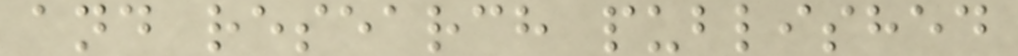and research published
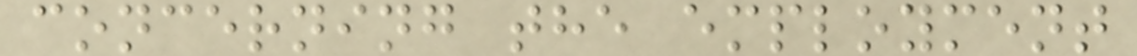concerning the employment
